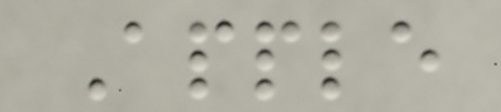Apple
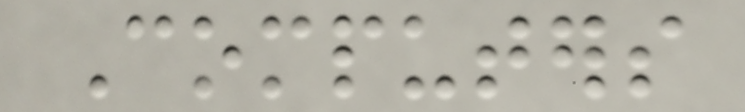Computers
